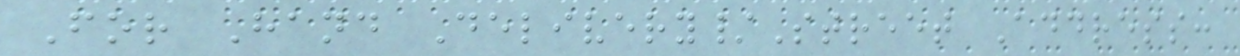For Hand Delivery/Street Address:
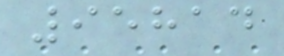95814
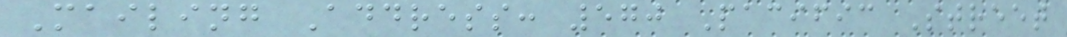Mailing Address: 570 Pacific Street
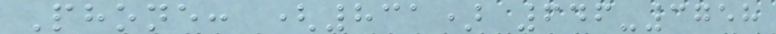Phone: (831) 646-3758
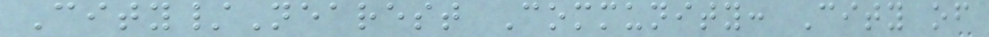City/Nearest Community: City of
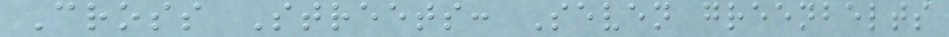Cross Streets: Seven greenbelts
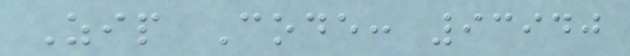Zip Code: 93940
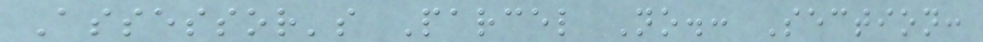Assessor's Parcel No.: Section:
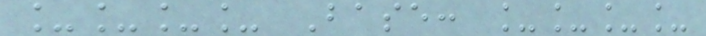____ Base: ____
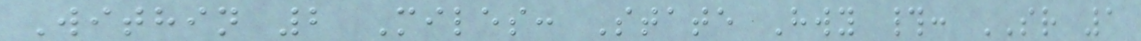Within 2 Miles: State Hwy #: SR 1
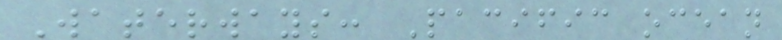Waterways: Pacific ocean
